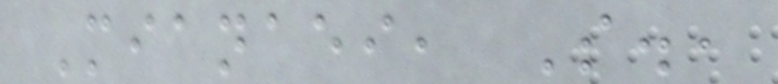Mianaei, S.,
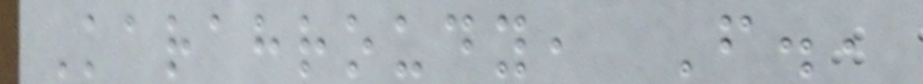Karahroudy, F.,
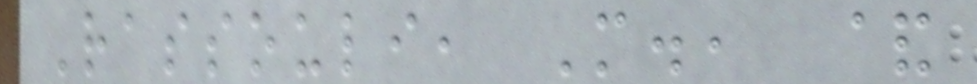Rassouli, M., &
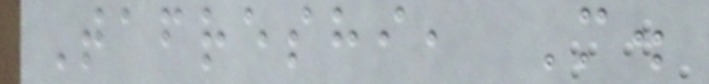Tafreshi, M.
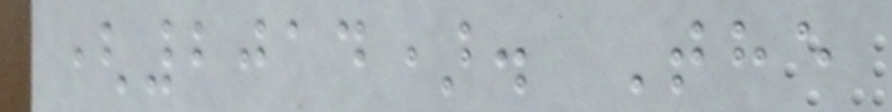(2014). The
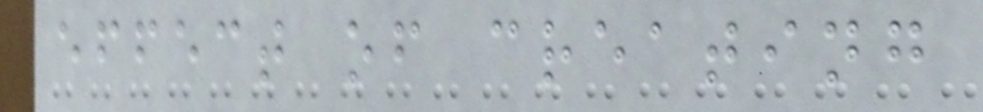effect of creating
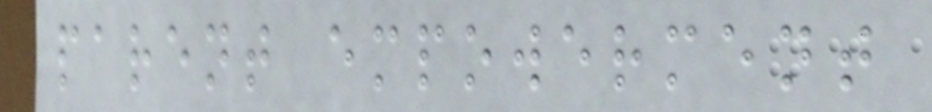parent empowerment
